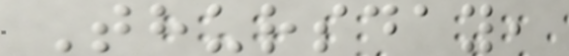Thursday,
